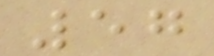57
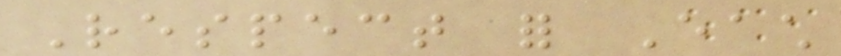Respect for Each
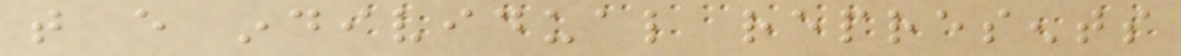that every individual represents
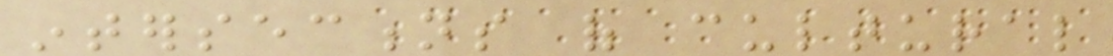intersections of cultural
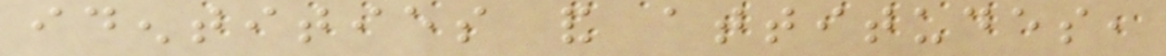identities and attitudes,
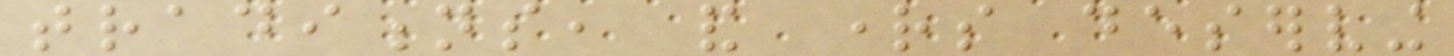traditions, and rights deserving
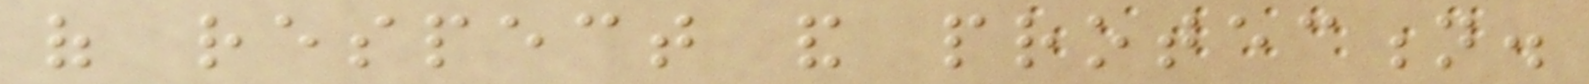of respect and protection.
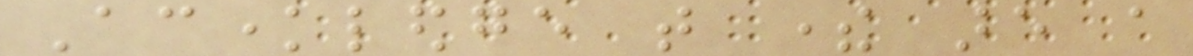Acknowledge that there are a
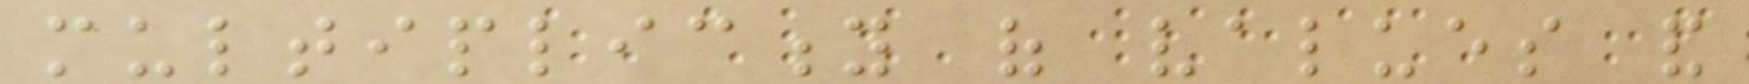multiplicity of values and
